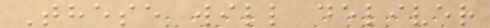These will deliver
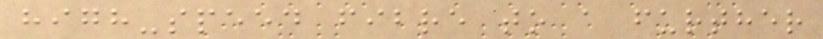high-speed fibre to a further
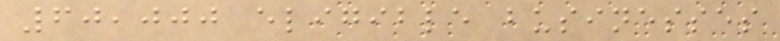60,000 eligible businesses
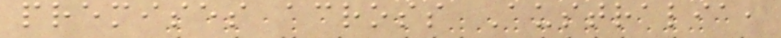premises across Australia,
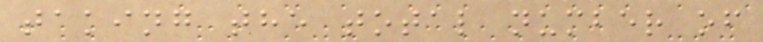taking the total number of
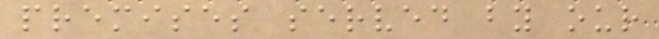premises served by our
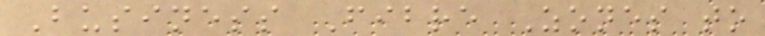Business Fibre Zones to
